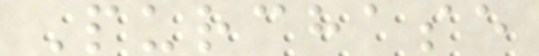Purchase
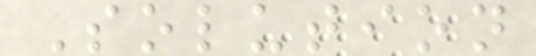Solution
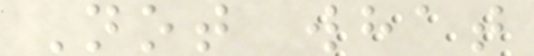Not what
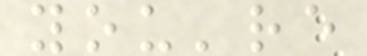you're
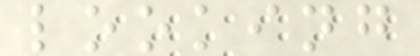looking
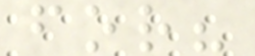for?
